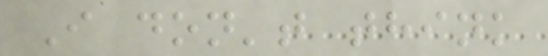I don't think
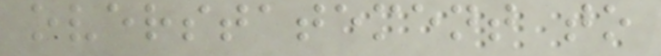overstatement to
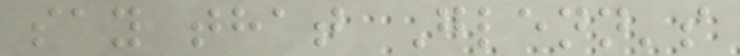say that Glenn's
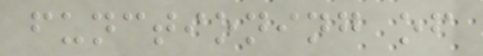functioning of
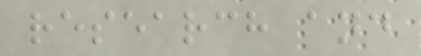research and
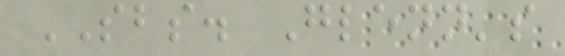SBS. Glenn's
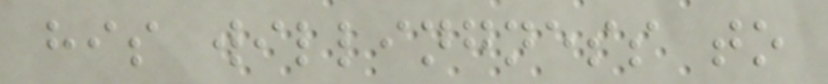his willingness to
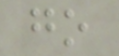go
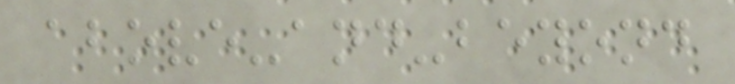above-and-beyond
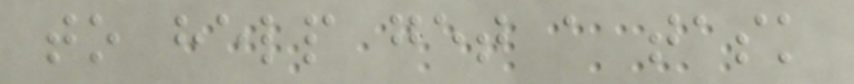to help get a task
